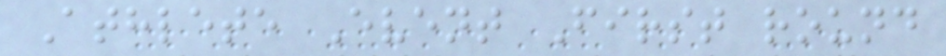Athlete Event First round
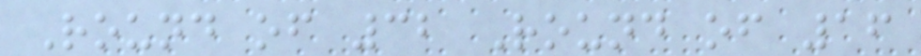Round of 32 Round of 16
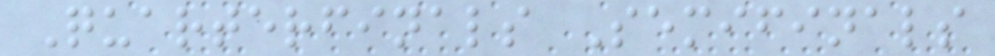Quarterfinals Semifinals
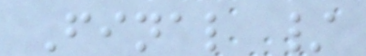Final /
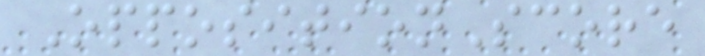OppositionScore
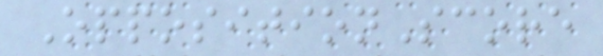OppositionScore
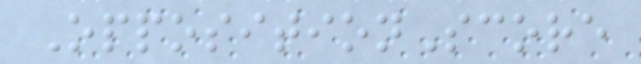OppositionScore
